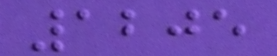1205
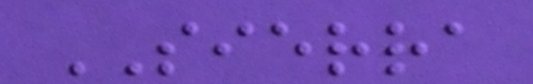SIERRA
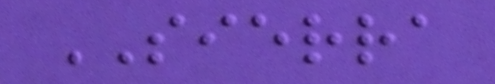SIERRA
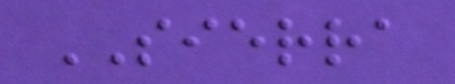SIERRA
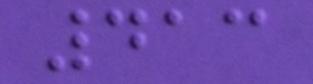413
